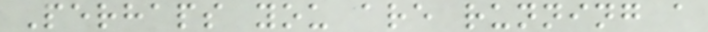Perhaps you are running a
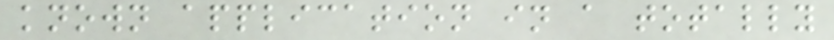known application in a totally
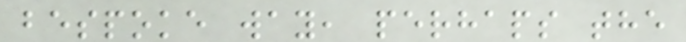bespoke way, perhaps the
